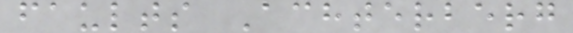faults Achterberg
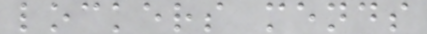lockers mends
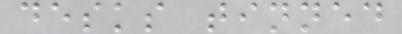desks tinned
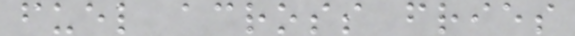fuel across fries
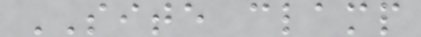SITE clamp
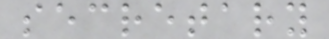secretary
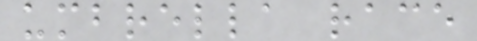umbrella race
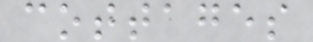cottages
